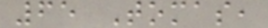65 Tomas,
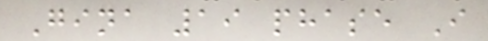Gina 19 phase I
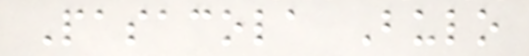Pasacola Bulo
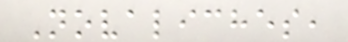Novaliches,
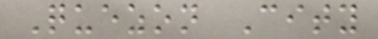Quezon City
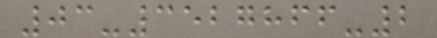03-3527866-2
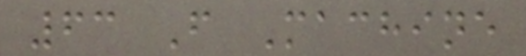63 F Machine
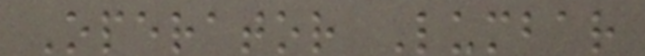Operator Lumbar
